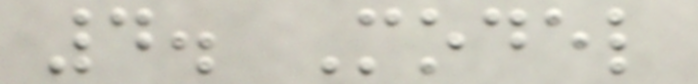4. Model
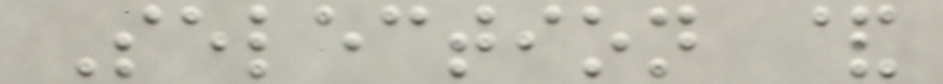Selection &
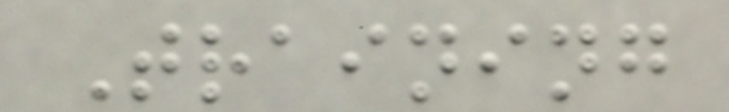Training
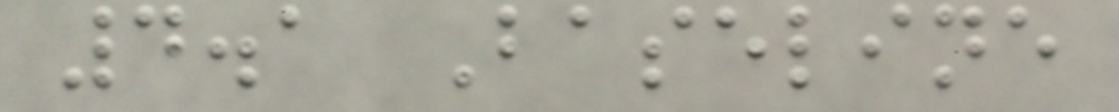4.1 Baseline
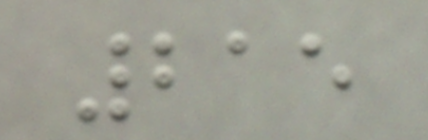215
